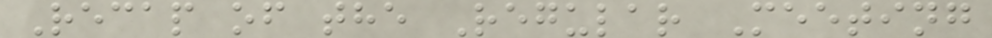Recap of the Regular Meeting
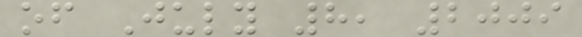of July 8, 2009
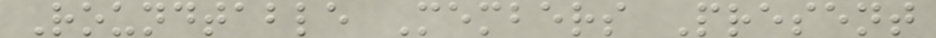Roundtable Members Present
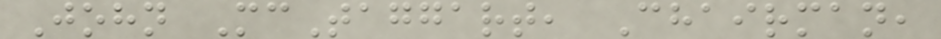John McTaggart, Chairman,
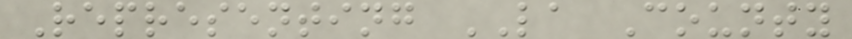Representing LA County
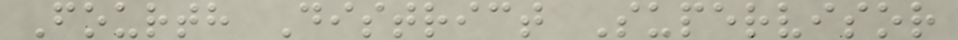Fourth District Supervisor
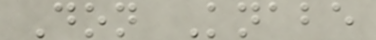Don Knabe
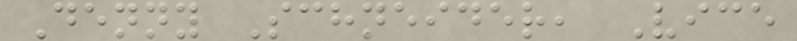Denny Schneider, Vice
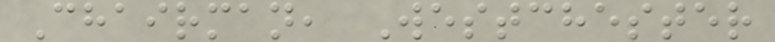Chairman, Westchester
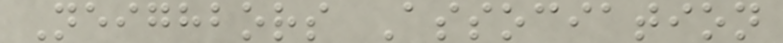Neighbors Association
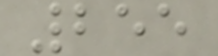255
